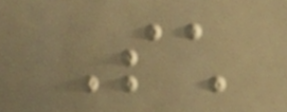Such
